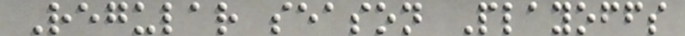Regular season Playoffs
